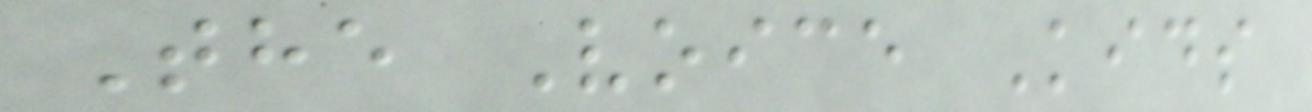The Voice Kids
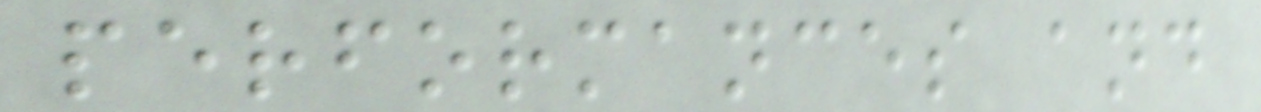performances and
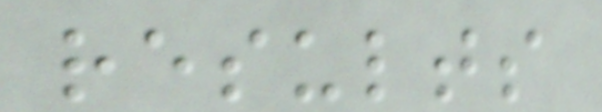results
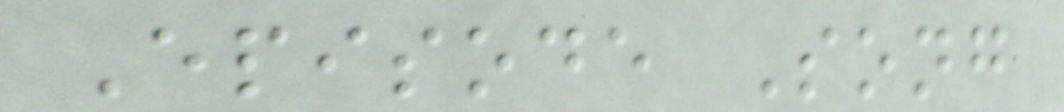Episode Song
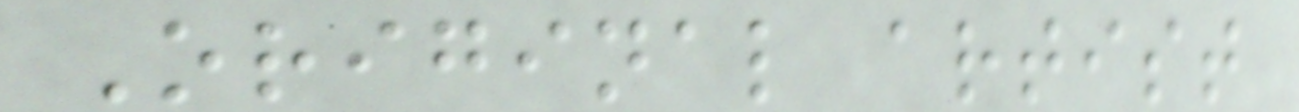Original artist
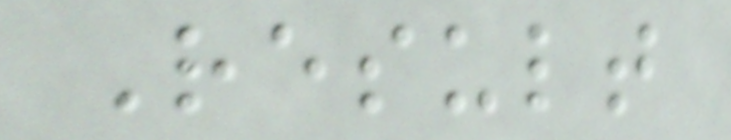Result
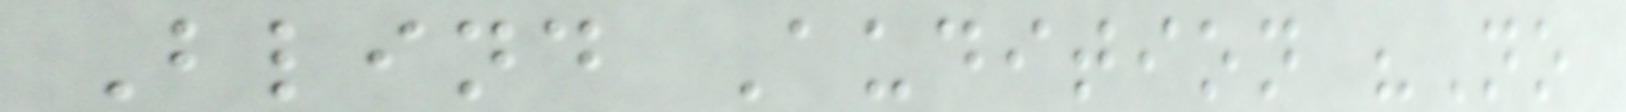Blind Audition "No
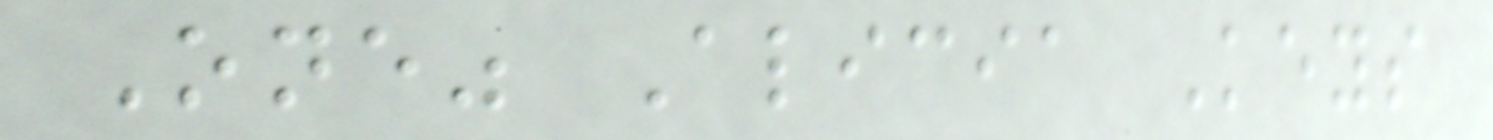One" Alicia Keys
